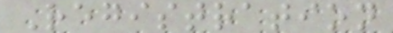Registration
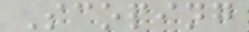Scoping
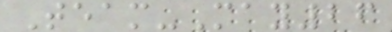Team-May26
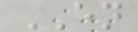EN
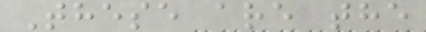These are the
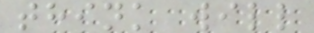think will
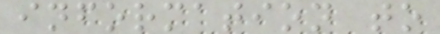information to
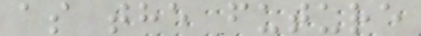as the future
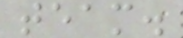team.
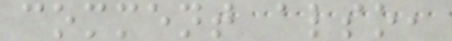comment also,
